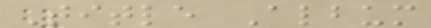Title Album
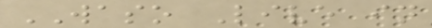WASO Live in
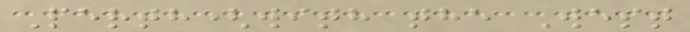Perth(with the West
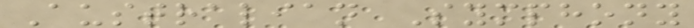Australian Symphony
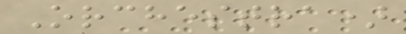Orchestra)
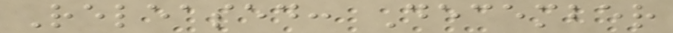Released: December
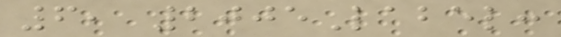6, 2005Label:
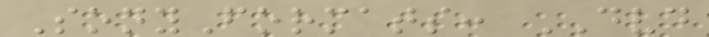SonyFormats: DVD
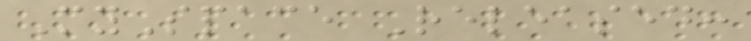MySpace Released:
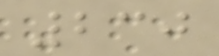230
